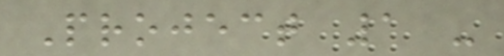Project 1 -
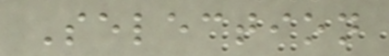Selection
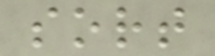sort
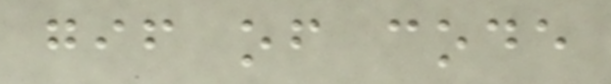gif of code
